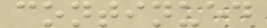continued
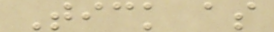Tick as
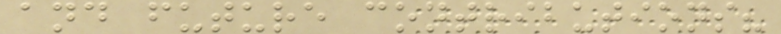and future contributions?
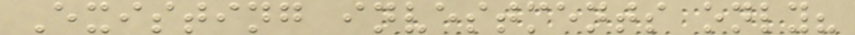Existing investments only?
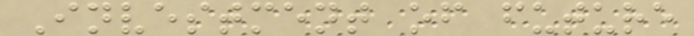Investment of future
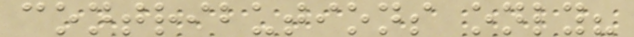contributions only?
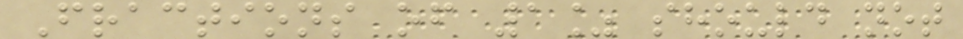Fractions of 1% should not
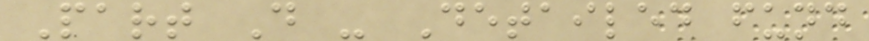Part D - Detailed fund
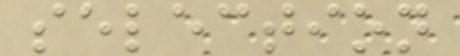selection
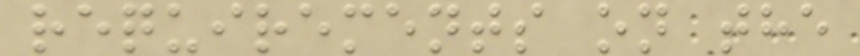requirements on the
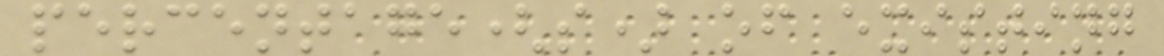percentage(s) of existing
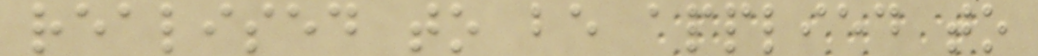realised to be applied to
